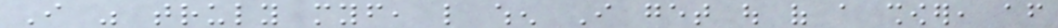I was truly myself, like when I get out of a shower, after
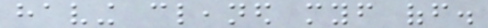having cleaned myself off.
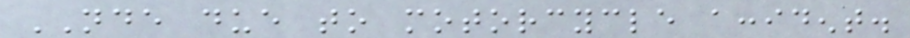NDE due to motorcycle accident.
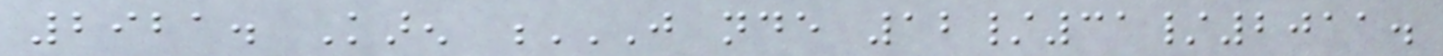2921. Karen J NDE 12/31/2011.
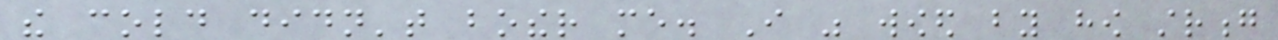the cold didn't bother me. I was wowed by how strong
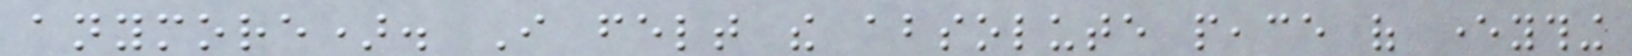anymore). I felt the absolute peace of everything
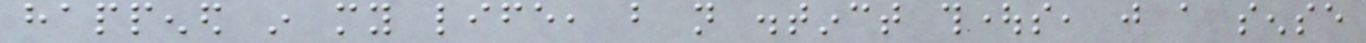happened in my life, but not distinct thoughts, just a sense
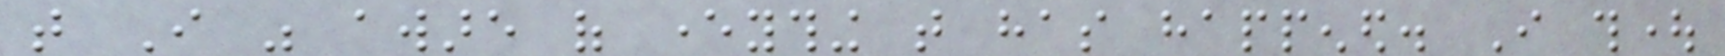that I was aware of everything that has happened. I thought
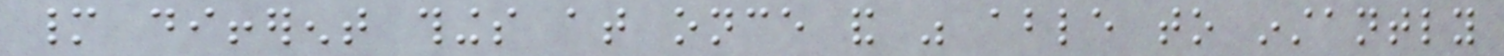many different things at once and was able to instantly
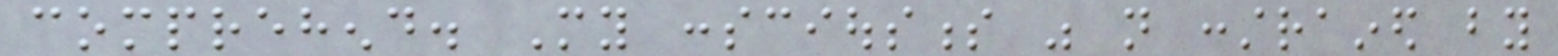comprehend. My consciousness was not constrained by
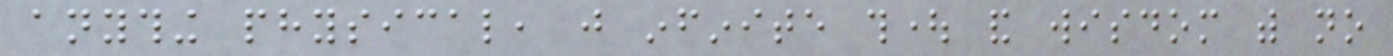anything physical, just infinite thought and wisdom with no
